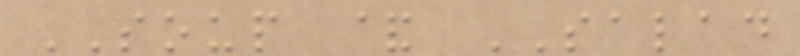SOUP & SALAD
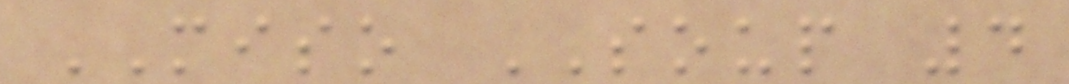MISO SOUP 4
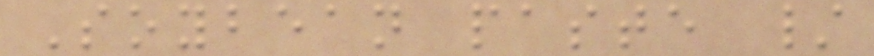Soybean paste /
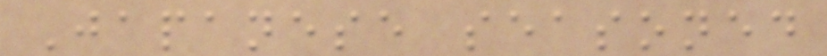Japanese seasoned
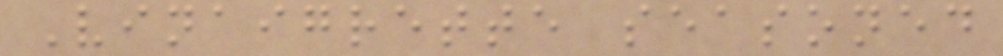Vinaigrette seasoned
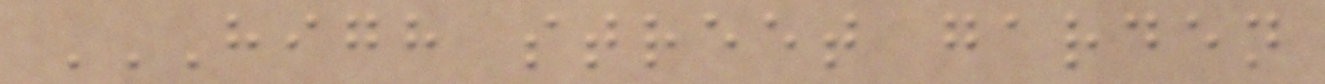HIGH STREET GARDEN
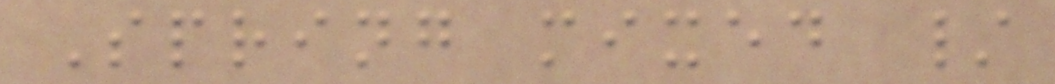Spring mixed /
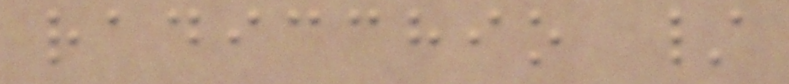radicchio /
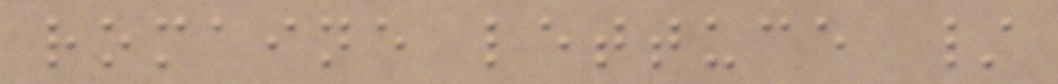romaine lettuce /
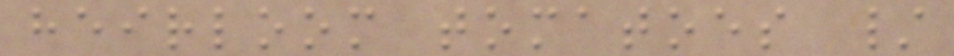heirloom tomatoes /
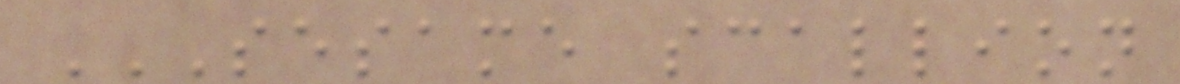SESAME SCALLION
